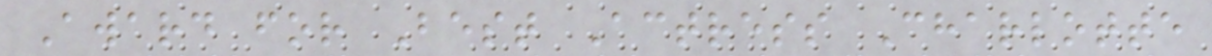Award for Best Actress Charlotte
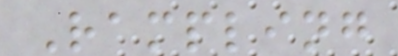Rampling
